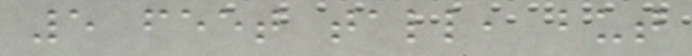5 feet tall, but
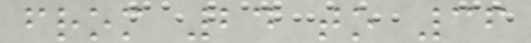from 24 to 36
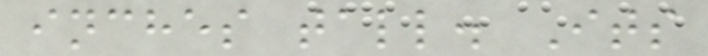inches tall. Its
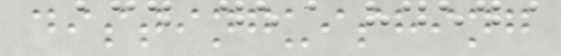distinguishing
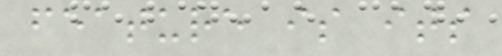feature is its
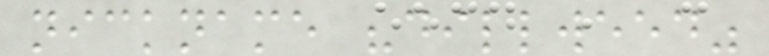nickname "dillweed"
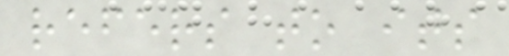refers to its
